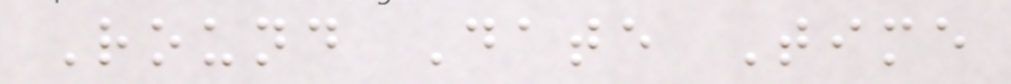Round Date Time
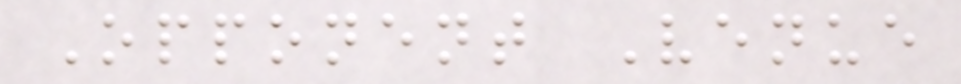Opponent Venue
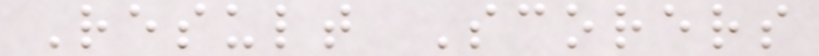Result Scorers
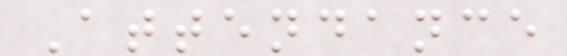Attendance
